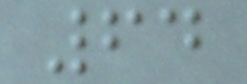64
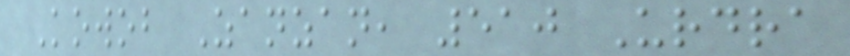Kowob Zanzan, 510 Urdra
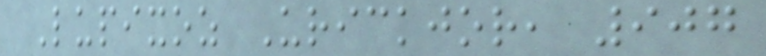Lupixoz Urickjor, 907
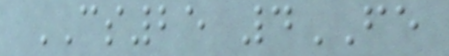CS25 4FE
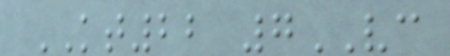KT22 7VC
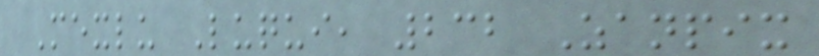Mexlu Luqui, 232 Zanpix
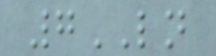7LN
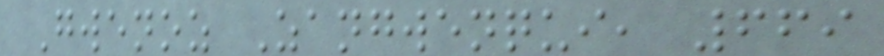Gwenoz Zangwenqui, 669
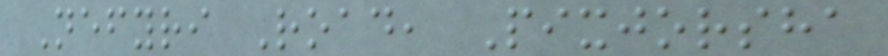Nefyri Road, Pixjorsha
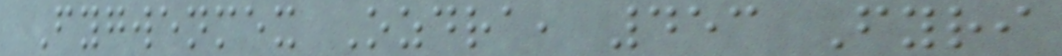Fygwenmex Ozdra, 453 Fyri
